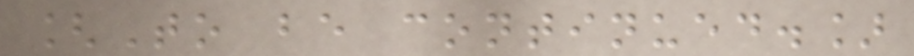[To be continued.]
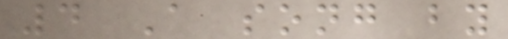4 A song by
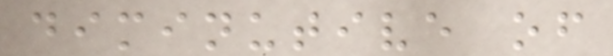diminutive of
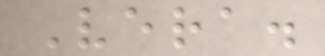Vera.
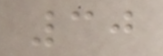30
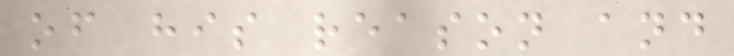of his reason and
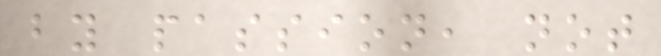by passion, not
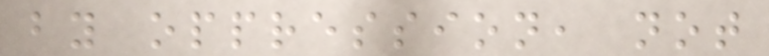by oppression, not
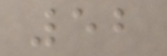52
